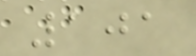101
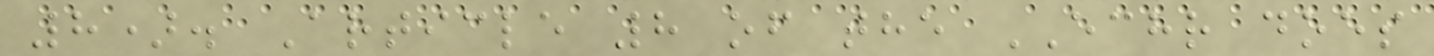8). Article 8 of the ECHR does
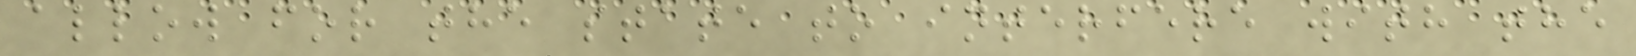allow for the state to interfere with the
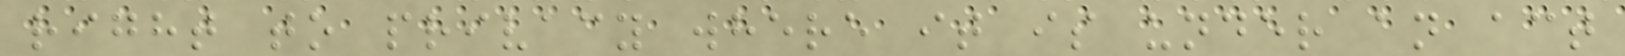right to privacy where it is under an act
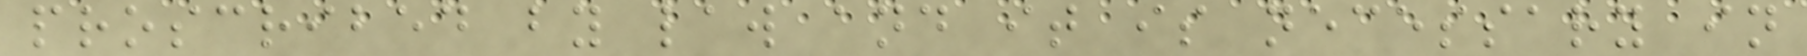proscribed by law and it is necessary in
